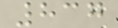837
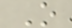O
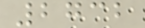2732
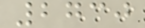2730
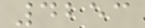4253
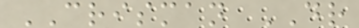CRISMAN DR
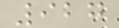927
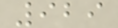929
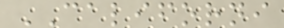CALIFORNI
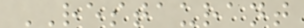RESTAURANT
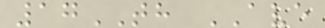17TH AVE
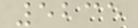5235
